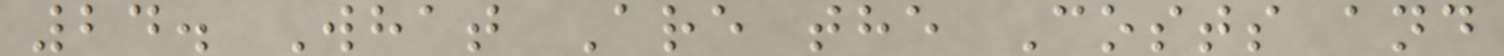24. What Are the Costs and
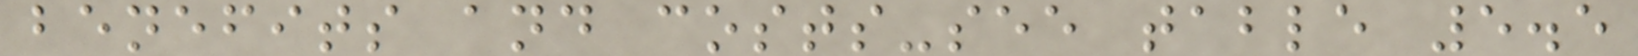benefits and costs-see table 5.5
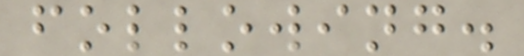following.
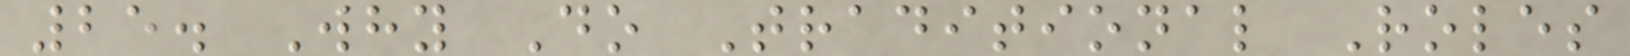25. Why Do Traditional Roles
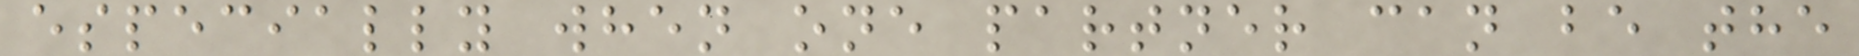especially when one partner can be the
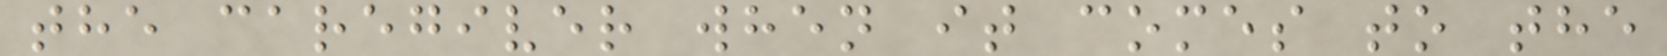the caregiver when it comes to the
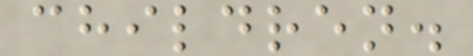children.
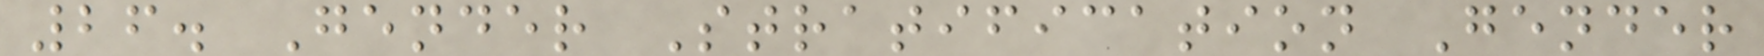26. Gender Stratification Gender
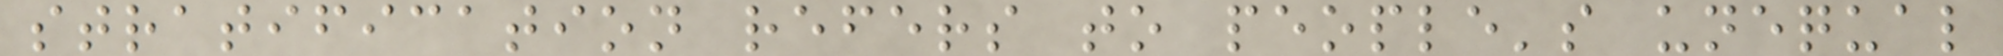stratification refers to people's unequal
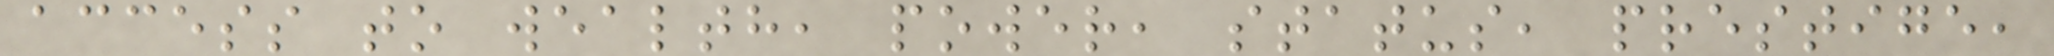access to wealth, power, status, prestige,
